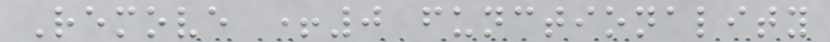Remove +0 functionality
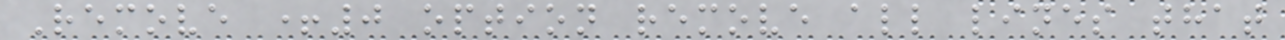Remove +0 option remove all lines that
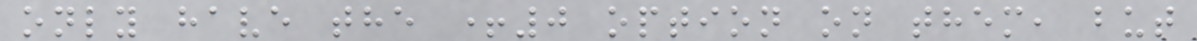only have the +0 option on them, but
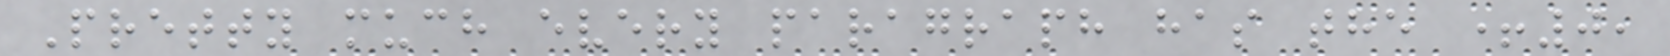Pretty much every paragraph has the +0,
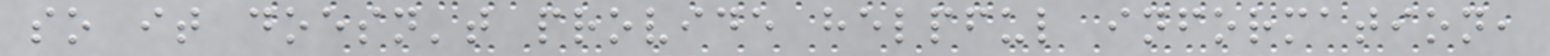so it doesn't provide helpful information,
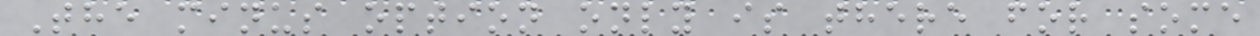The minus option only is there for some
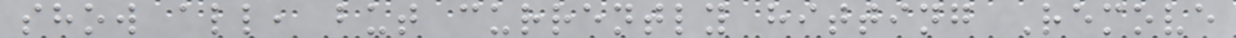show all, but currently hitting Remove
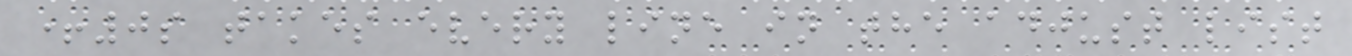+0s takes every line in the adjust list
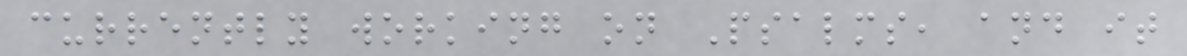currently working on Psalms, and it
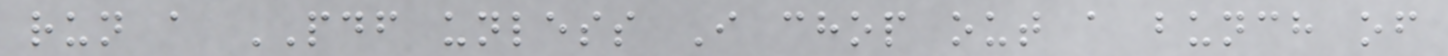run a PDF unless I chop out a bunch of
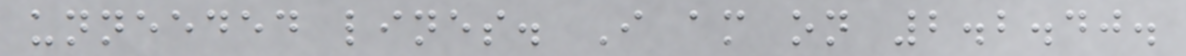unneeded lines. I am on 2.2.40.
